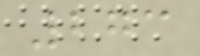273
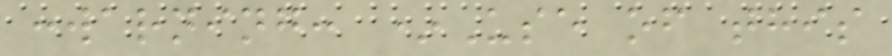:warning: *Use of this
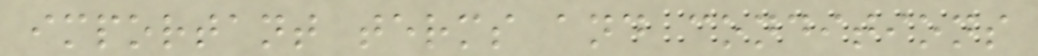important terms and conditions
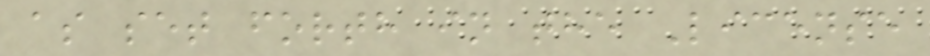as set forth in the License
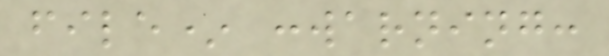file* :warning:
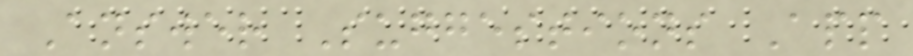Answer Suggestions App
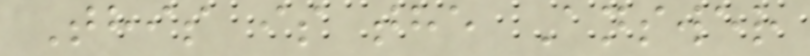This is the Answer
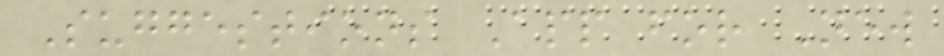Suggestions App for New
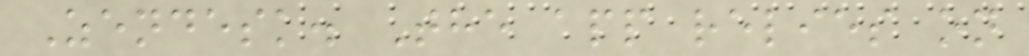Zendesk. The app relies on
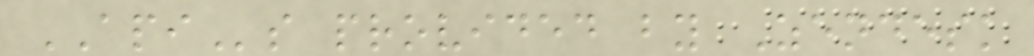APIs provided by Zendesk
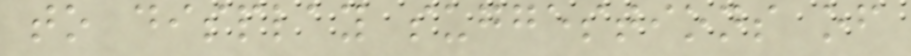to display suggestions of
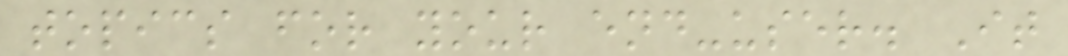topics for your end-user. It
